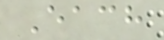Each
